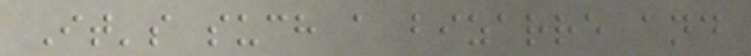It's such a bizarre and
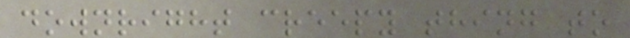downright creepy thing to
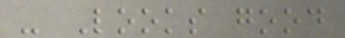- Looks good
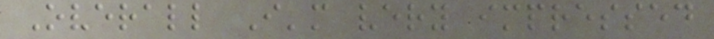Overall I'm very impressed
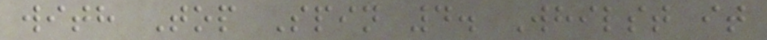with Top Spin 4. Whilst it
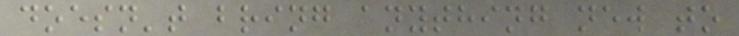doesn't bring anything new to
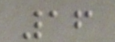16
